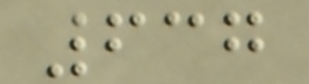637
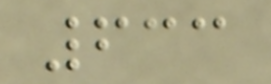633
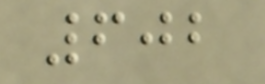602
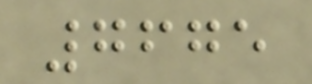7675
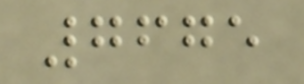7675
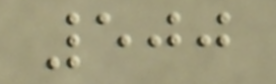500
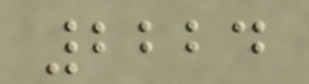2224
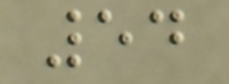54
